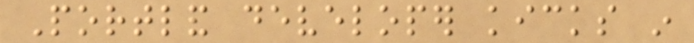Portland developer kicks in
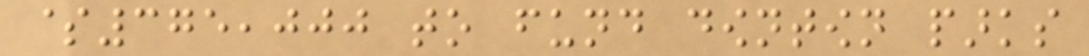$375,000 to fund downtown parks
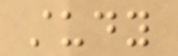study
